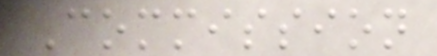Commission
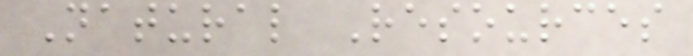Natural Resources
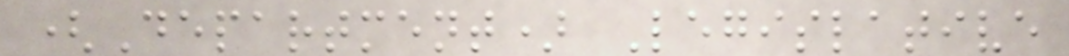(Department) Legislative
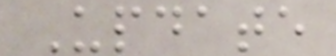Update
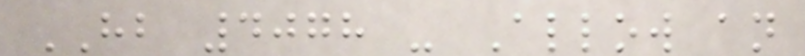HB 4078 - Allow an
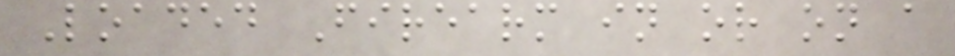Loaded Firearm in or on a
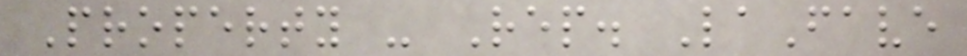Property - Rep. LaFave
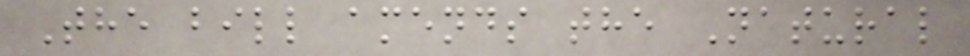The bill amends the Natural
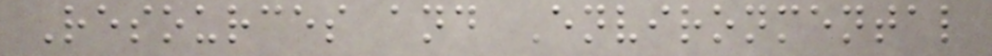Resources and Environmental
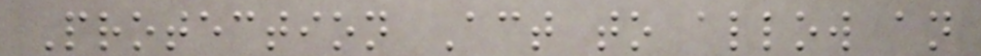Protection Act to allow an
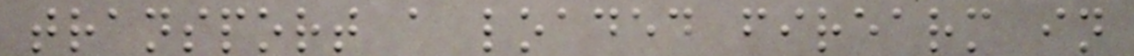transport a loaded firearm in
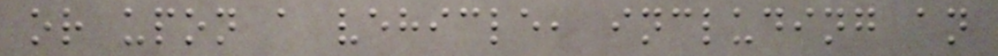or upon a vehicle, including an
